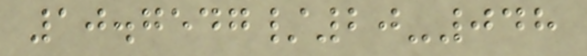10.7547/20-048
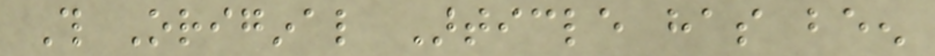This Original Article has been
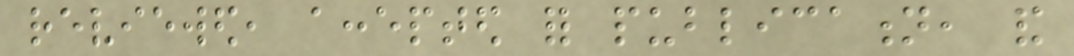reviewed, accepted for publication, and
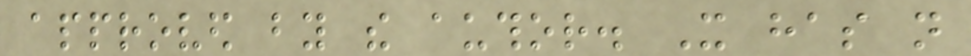approved by the author. It has not
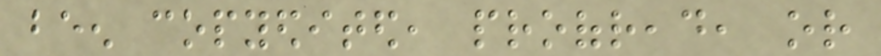been copyedited, proofread, or
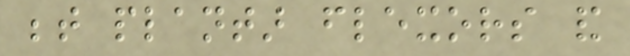between plantar flexors and
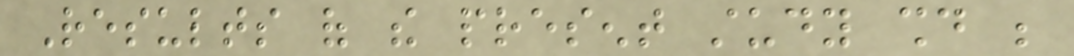Results of the present study should be
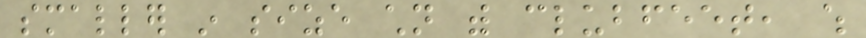smaller in size children with clubfeet, which
